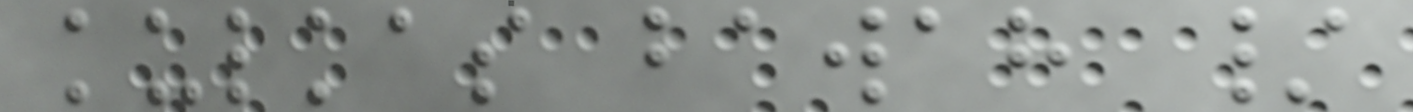kulkas bawah /
